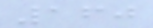160
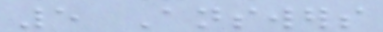5 Answers
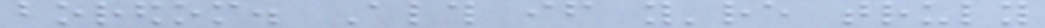boredom. Although if you're truly
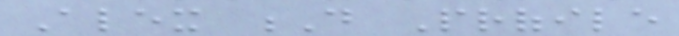Alex D Profile
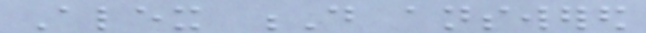Alex D answered
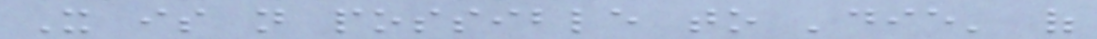It is not possible to 'die' of
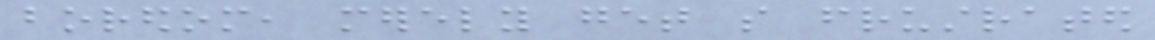boredom, merely get so frustrated
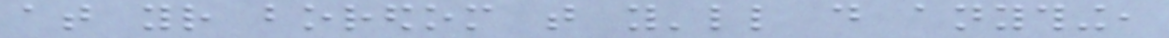at your boredom that you'll do anything,
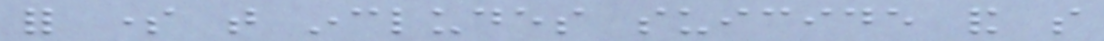for some that includes suicide and so
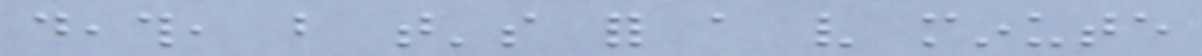death, but that's for a very minute
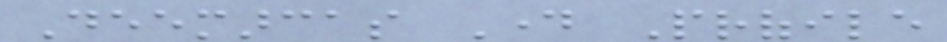Deemarcas Day Profile
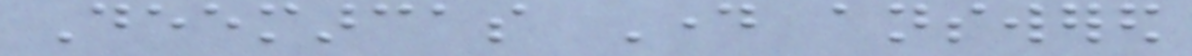Deemarcas Day answered
